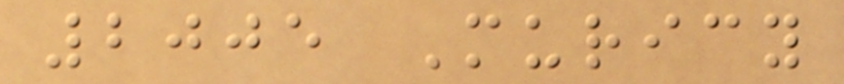2005 Muricy
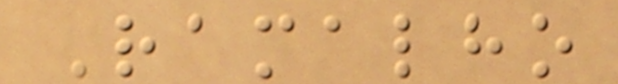Ramalho
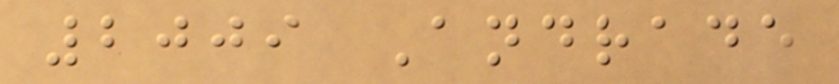2009 Andrade
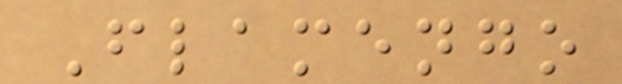Flamengo
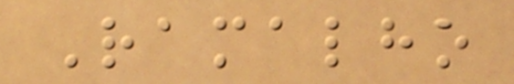Ramalho
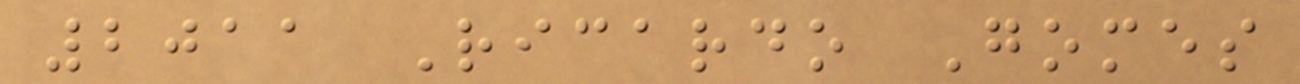2011 Ricardo Gomes
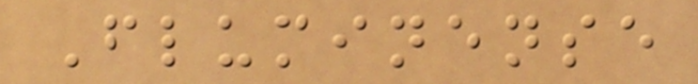Fluminense
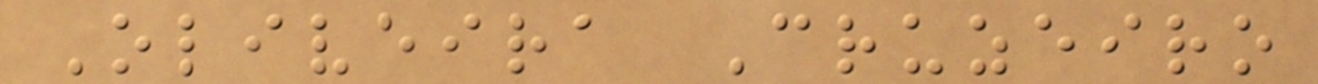Oliveira Cruzeiro
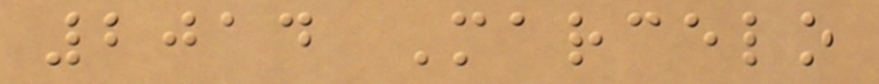2014 Marcelo
